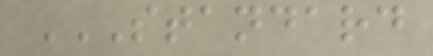STANDARD
